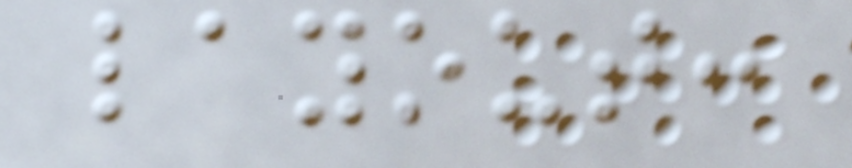layout:
